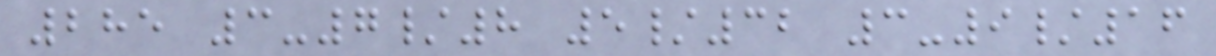285 3-7/8 5/32 3-9/16
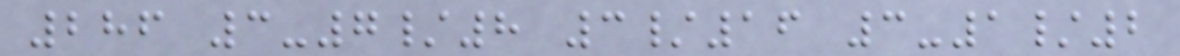286 3-7/8 3/16 3-1/2
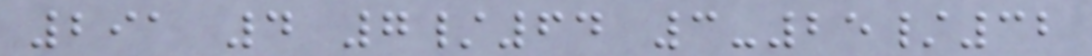291 4 7/64 3-25/32
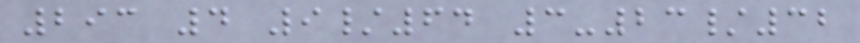293 4 9/64 3-23/32
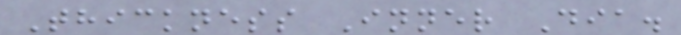Thickness Inner Dia.
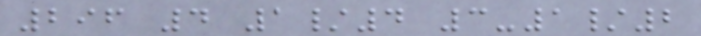296 4 1/4 3-1/2
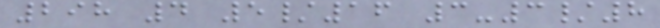298 4 5/16 3-3/8
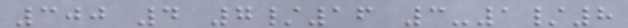300 4 7/16 3-1/8
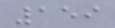159
